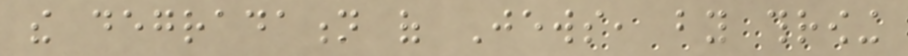the degradation of Jews, by throwing
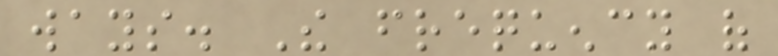ways. The frequency of
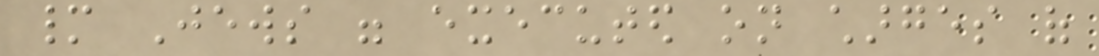many Jews were executed on charges of
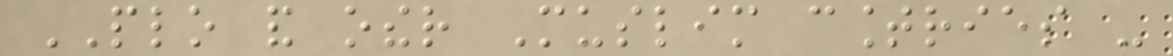PLO and other Muslim countries -
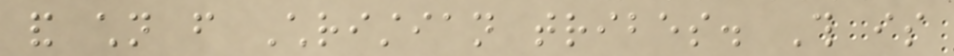and children from Christian tribes. This is
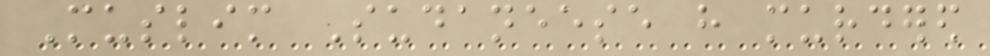Muslim Sudaneese have murdered
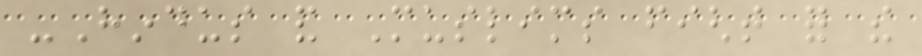-Hindus and Muslims fight for the
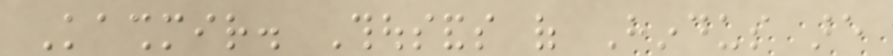Kashmir. Thousands of Hindus are
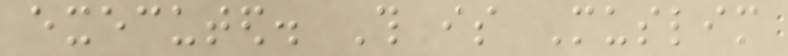executed. This is Muslim
